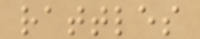rattles
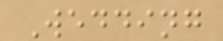Wedding
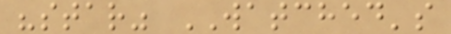"star" WATCHED's
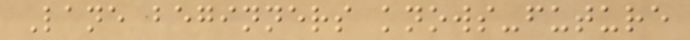Lane beginners knows-future
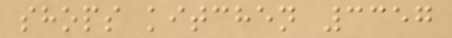shops kitchen 3357
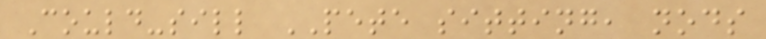Could-sill PETE sitting, nods
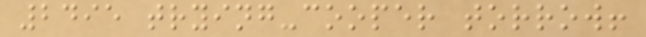2495 trying-cooper torrow!
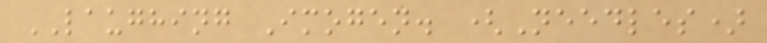LAUGHING Imogen. (Needles)
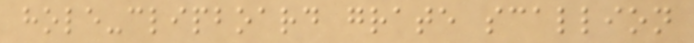hole-clipboard grate scallion
